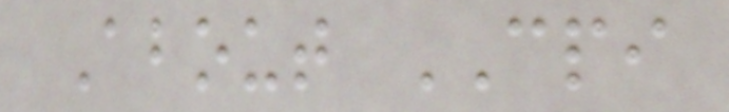About CPI
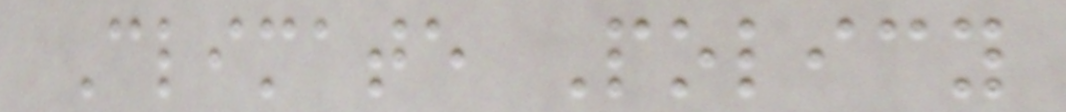Climate Policy
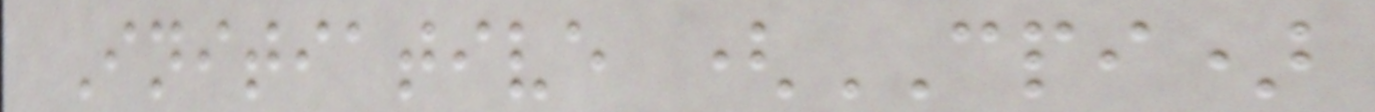Initiative (CPI)
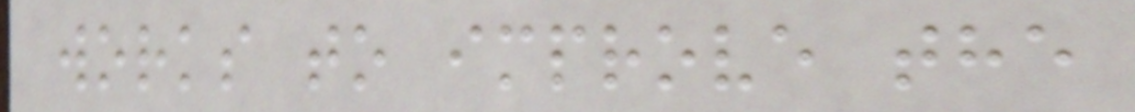works to improve the
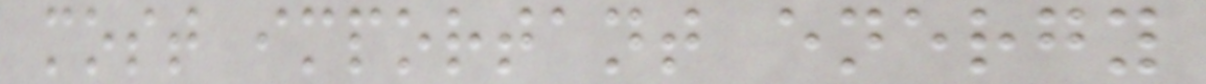most important energy
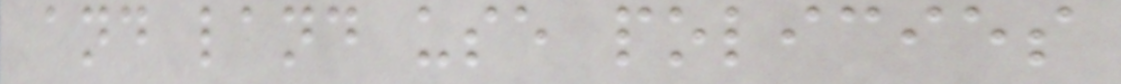and land use policies
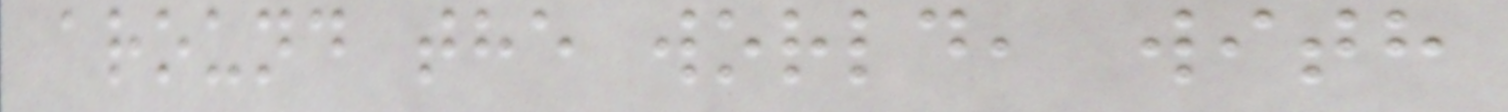around the world, with
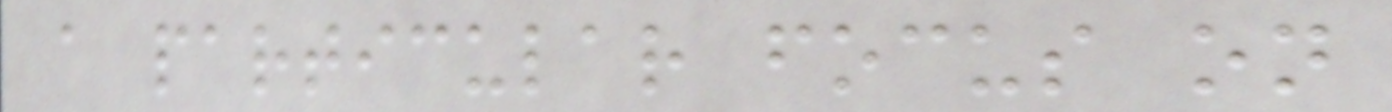a particular focus on
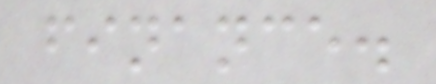finance.
